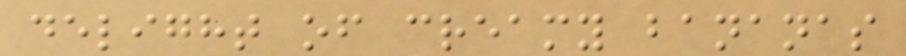delight of creamy bananas
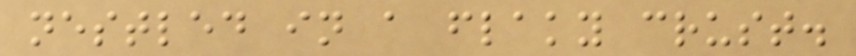nestled in a flaky crust.
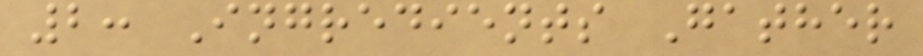2: Ingredients Gather
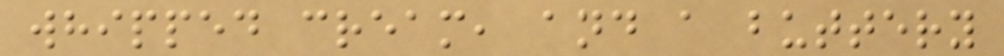whipped cream, and a buttery
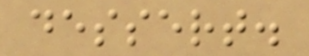dessert.
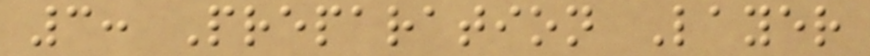3: Preparation Layer
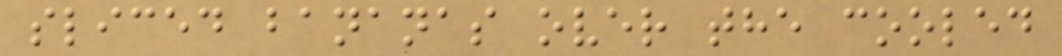sliced bananas over the cooled
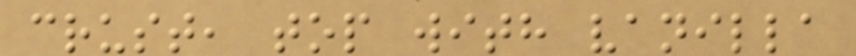crust, top with vanilla
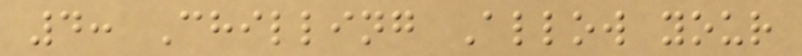4: Chilling Allow your
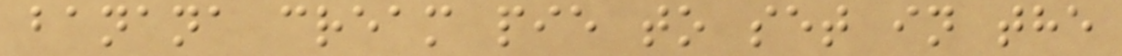banana cream pie to set in the
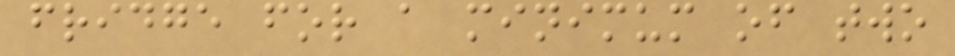fridge for a minimum of two
